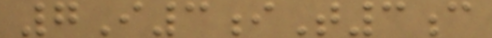7I3iT3c
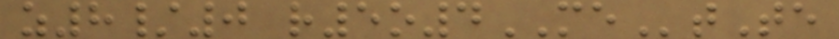z8/0 r5o4MEtTe
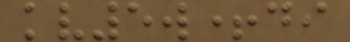kv5w+di
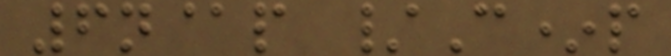6n@p /C*p
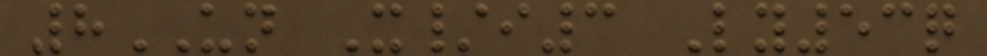8UN X/i3 Ly53q
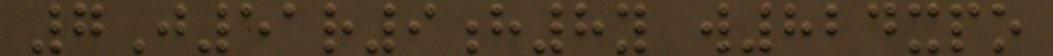7J51r9h8y w824xpo
